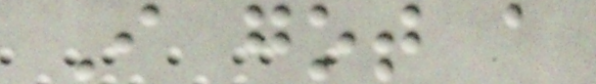I got a
